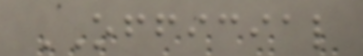OFFICIAL
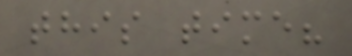this time?
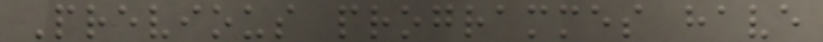Previous programmes have
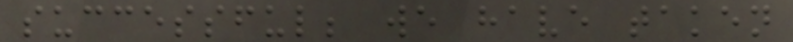successful; we have taken
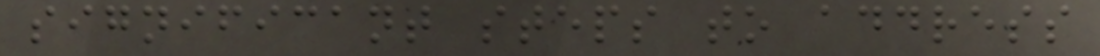significant steps to address
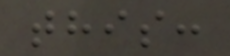this:
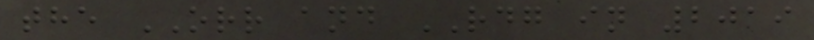the ORR and RDG in 2019
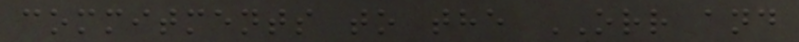commitments to the ORR and
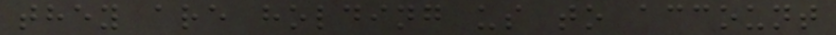they are holding us to account
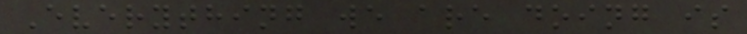Everything we are doing is
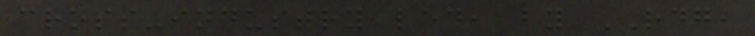cross-industry led, by RDG,
